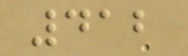412
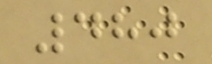480
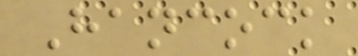Hancock
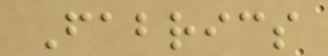Fabrics
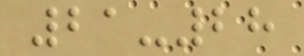21-28
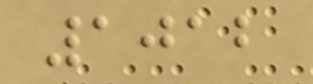1012
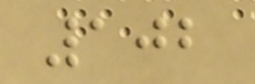102
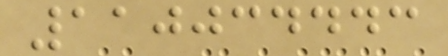110034443
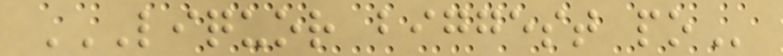LIQUOR BIGGEST PO
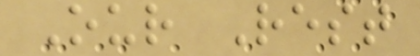Our Rest
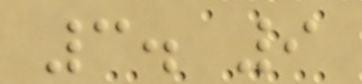3. 9
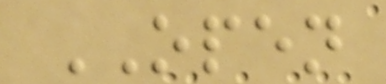OPEN
